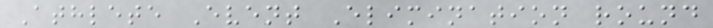Athlete Event Elimination round
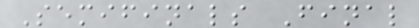Semifinals Final
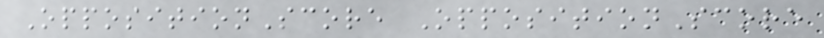OppositionScore OppositionScore
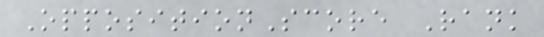OppositionScore Rank
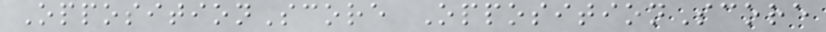OppositionScore OppositionScore
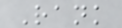Rank
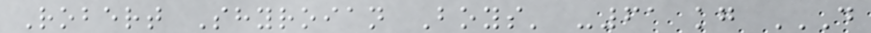Robert Shyroian Boys' -61 kg D
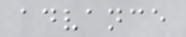advance
